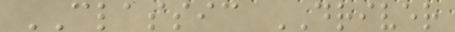CLASSIC DRIVER
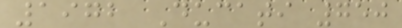1972 Ducati 750
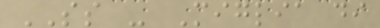SS - Miglia di
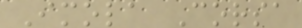Imola Corsa
